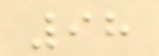98
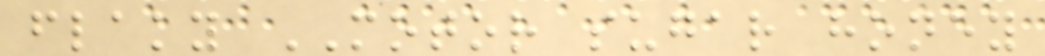flaky MOTOR sugar honey
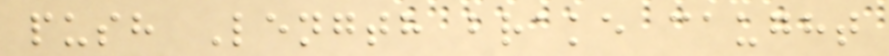push Length brake caught
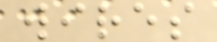wires
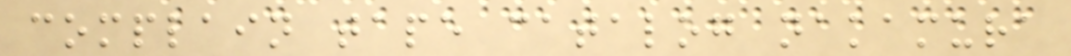complain tape catalog nakamura
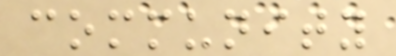community
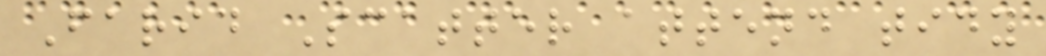Farid Scatter attend tidy
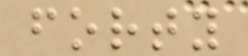forty
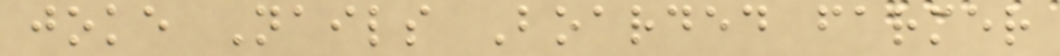joke Nails Boarded farmer
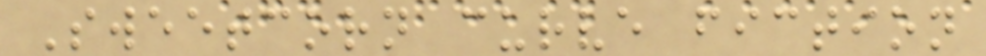Sweetcorn curve fiction
